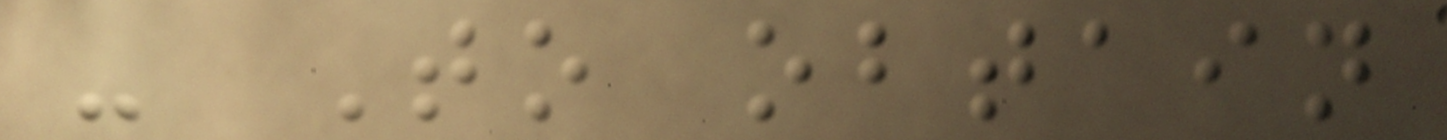- To obtain
